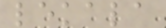lekala
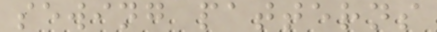sewing patterns
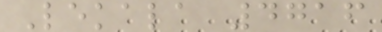Lekala 4716
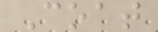Coat
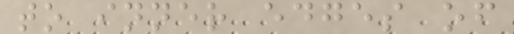to inner edges of
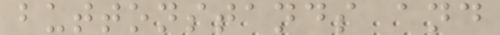buttonstands and
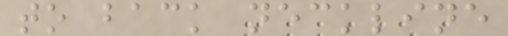to back neckline
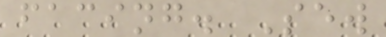facing. Sew
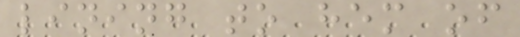lining to hem of
